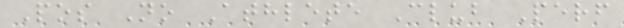Pos No Athlete Club Perf
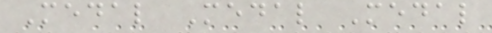Medal Medal Medal
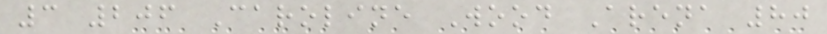3 206 Caroline Wood Arena 80
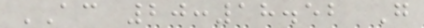AC 20:18.52 G
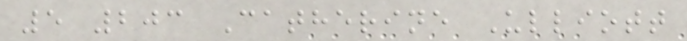5 203 Catherine Ulliott
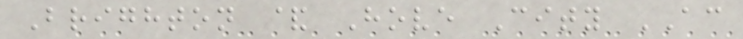Brighton & Hove City AC
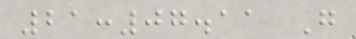21:07.11 G
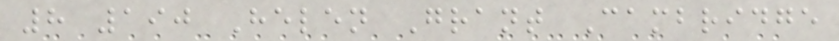8 190 Helen Grant Cambridge
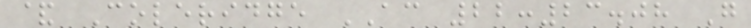& Coleridge AC 22:23.08 G
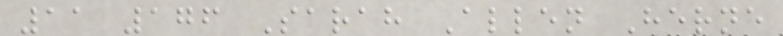11 176 Sarah Allen Herne
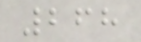268
